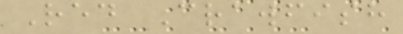Red Crawfish
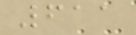611
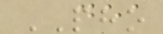PHO
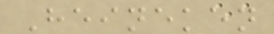Heineken
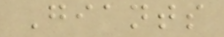Giants
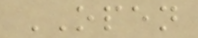OPEN
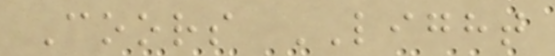Coors LIGHT
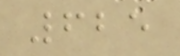625
